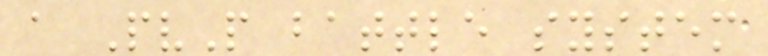a PvP battle system
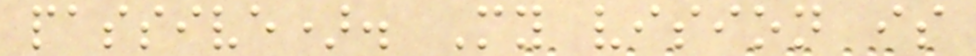passive). My vision is
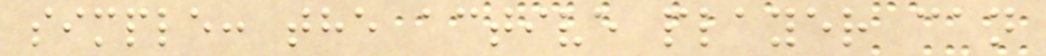simple: the active player can
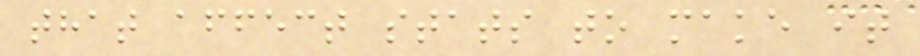that affect stats to make it
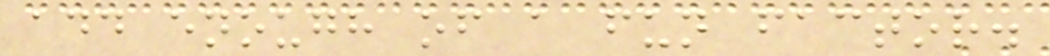add enough of a fun factor.
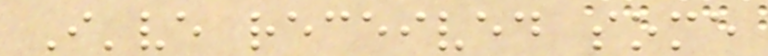I've received some
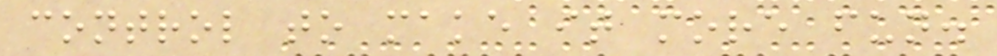control to make it more fun.
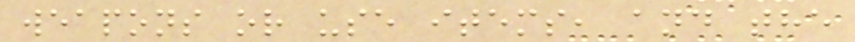weapons or use items, and the
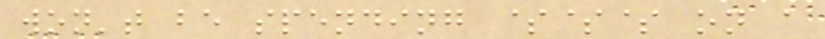won't be spending $$$ on a
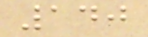140
